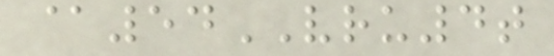@54VRU4t
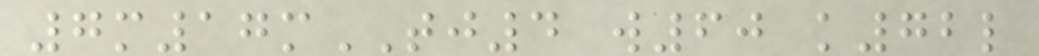7m17mTJ4 w60 k72l
